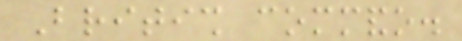British commando.
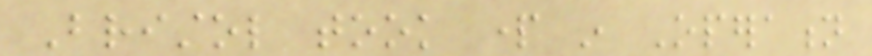Bristol took part in Operation
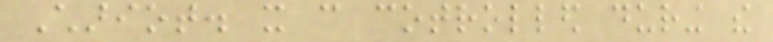Chariot. it can cotrolled during the
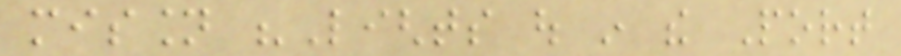mission "Lights out in the Port
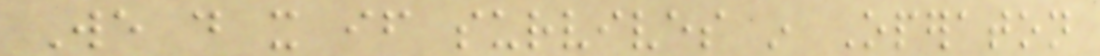We do it if survives in Operaton
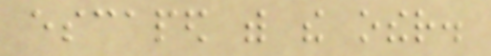escaped with the other.
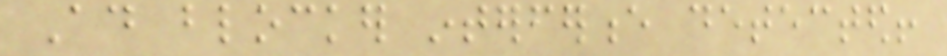Ad blocker interference detected!
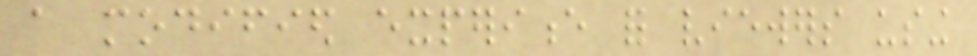a modified experience for viewers using
